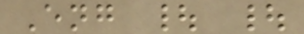Eng | |
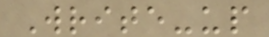Write-up
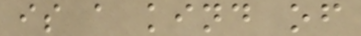is a kind of
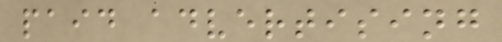paid advertising
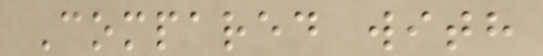Compared with
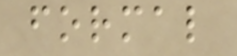formal
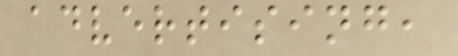advertising,
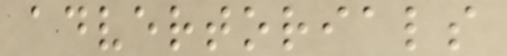advertorials
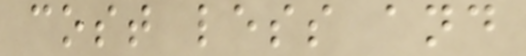cost less and
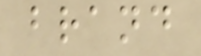brand
